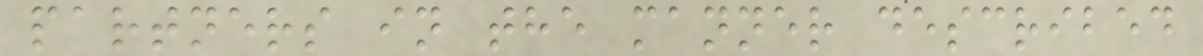partners in the manner described
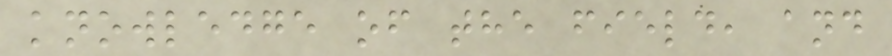knowledge of the field, and
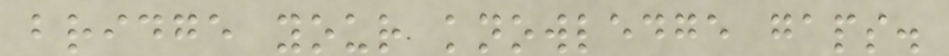bridge your knowledge gaps.
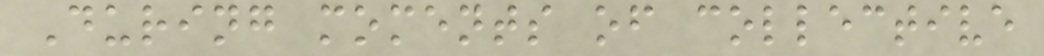During moments of collective
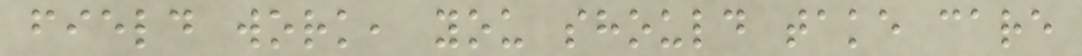field work, you should take care
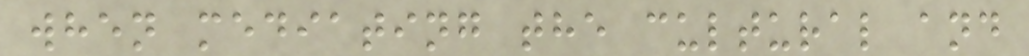when mediating the cultural and
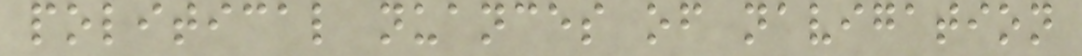political nuances of navigation
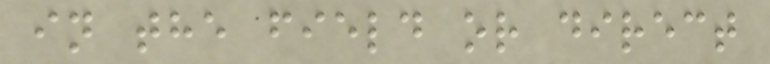in the field or direct
